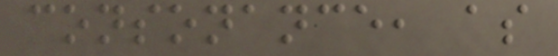consonance, as
